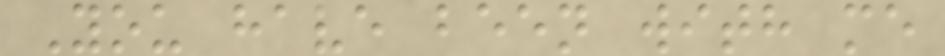You have been with me
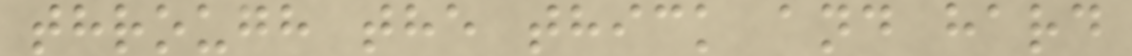through the thick and hard
